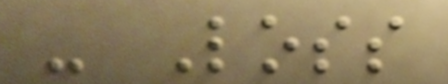- Loss
